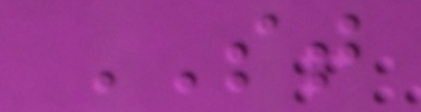ST
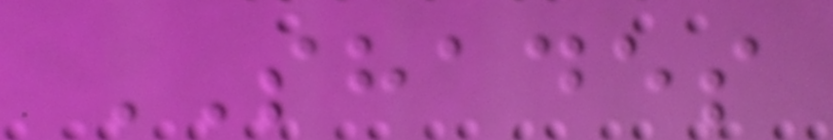SHADES
